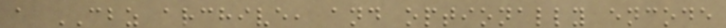a CBZ archive, and optionally encode
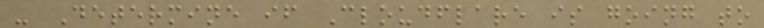- Determine if Cloudflare is going to
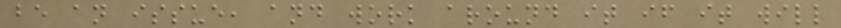be an issue, and work around it if it will
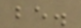be.
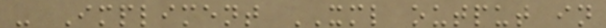- Impliment XML output in
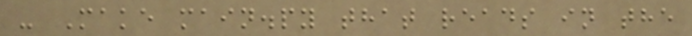- Make main.py that reads in the
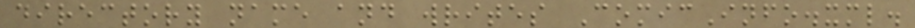directory name and writes ComicInfo.xml.
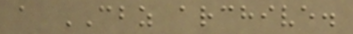a CBZ archive.
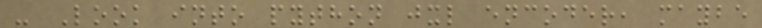- Look into python jxl encoder, maybe
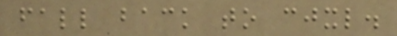fall back to cjxl.
